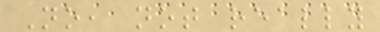No, not really
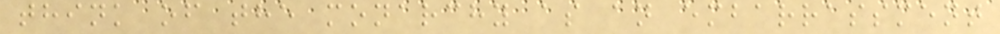think of the monarchy as an embarrassment
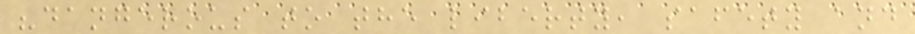"dangerous to the liberty, safety and
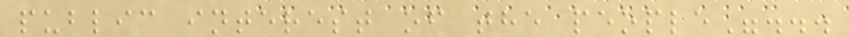public interest of the people"...
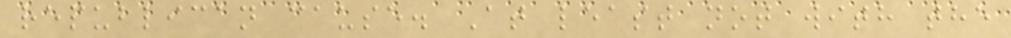republican cause. At least not with the
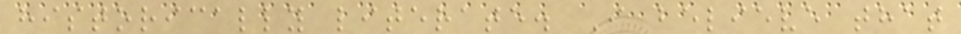historically literate. I believe that
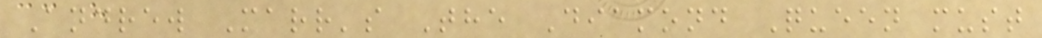Andrew Marr's The Diamond Queen must
